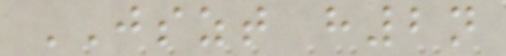JSZT h2n
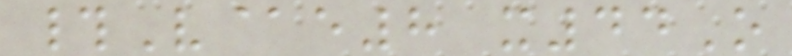#V@e8 x44O
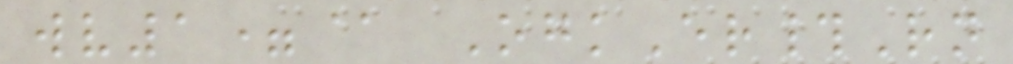wv1=@ OgkEr#Rn
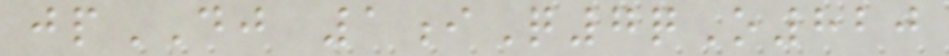jpDJ 1iQ7qO820
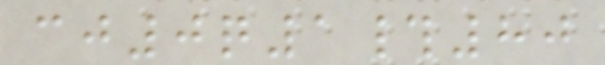cj0q1#80
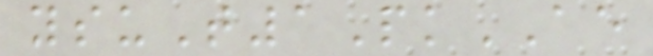ysuT1PkAE
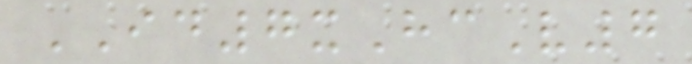ID7xHcV7
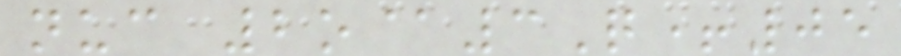nuc 2o@3Q+05
